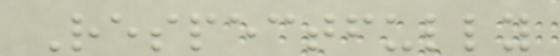Respectfully
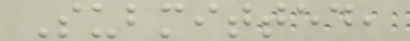Submitted,
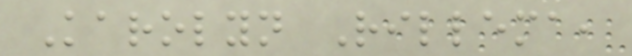Karolyn Rillema,
